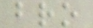bro
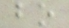bo
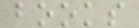books
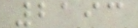2193
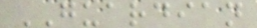GUARDIAN
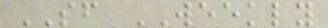SF WEEKLY
